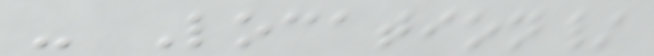- Location/
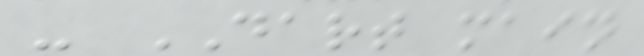- DART main
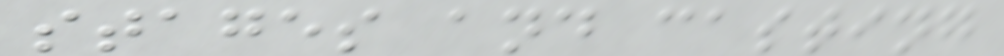stages and casting
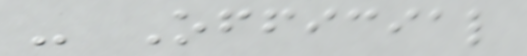- Official
